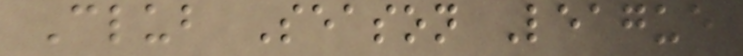Club Season League
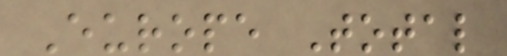Europe Total
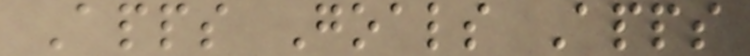Apps Goals Apps
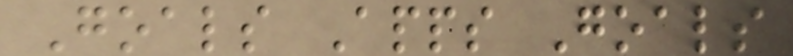Goals Apps Goals
